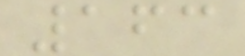163
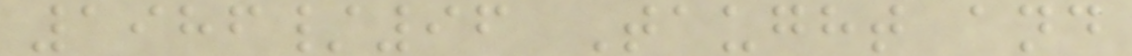1986/96 Taught and
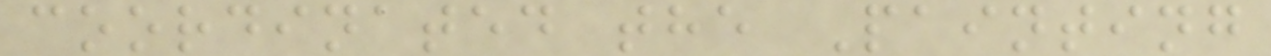coordinated the Painting
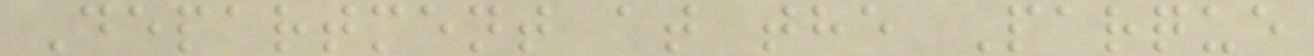Department at the Parque
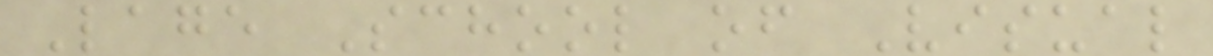Lage School of Visual
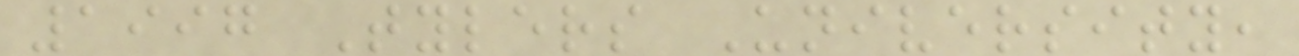1997 Tylers University,
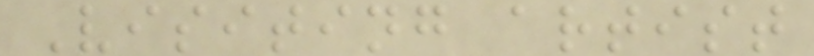Visiting artist
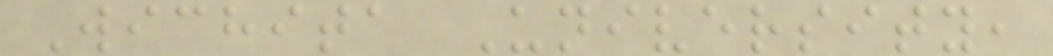Wichita University,
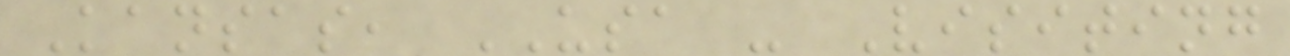Kansas, USA - Visiting
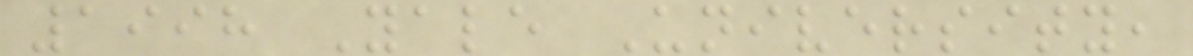1998 Yale University,
